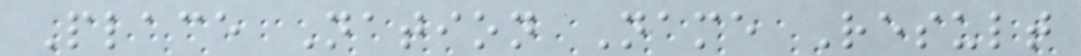Place Nation Name Result
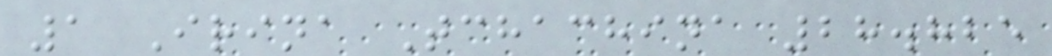1 Irina Tchachina 28.825
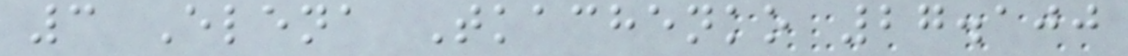3 Elena Tkachenko 27.100
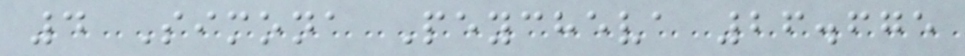4 Simona Peycheva 26.675
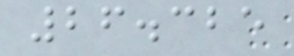26.325
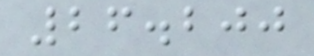26.200
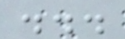...
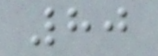80
